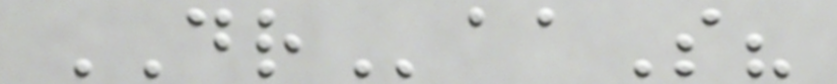DRaaS?
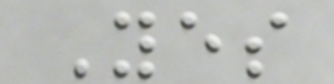Yes
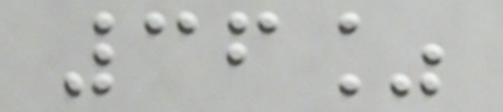36%
